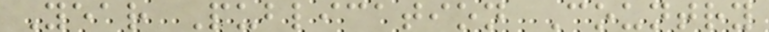Year Publication Country
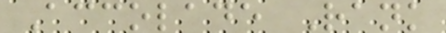Accolade Rank
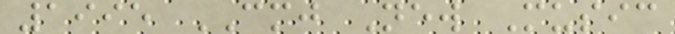1995 CMJ New Music
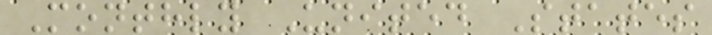Monthly United States
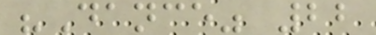"Dance" 22
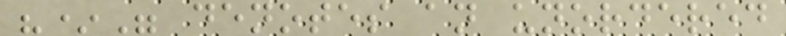"*" denotes an unordered
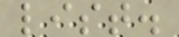list.
